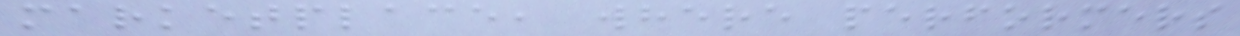marketplace, where performers
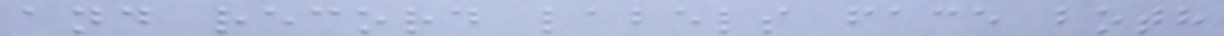and record labels face both
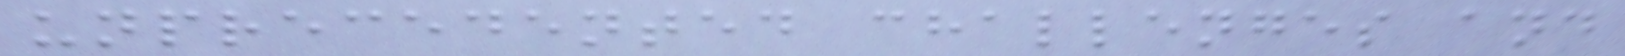unprecedented challenges and
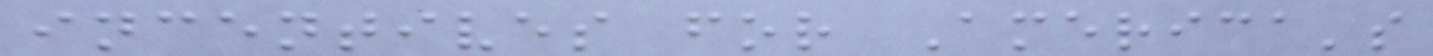incentives for America's
